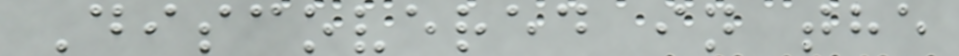Discovered in the
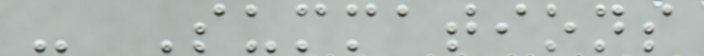- Summations
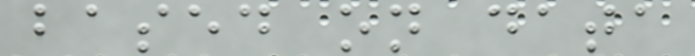based on data
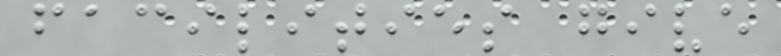facilities give
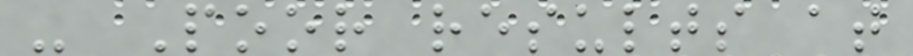- Poor results at
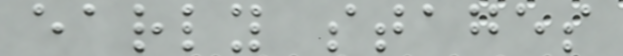early stages
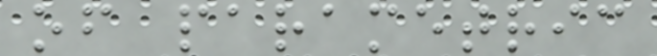of parametric
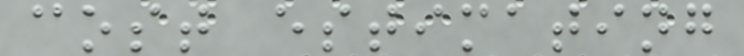cost estimating
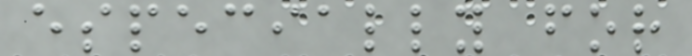especially for
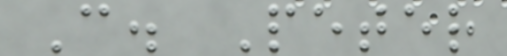C. Peter
